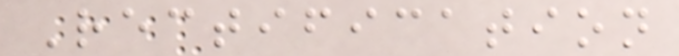Rectification
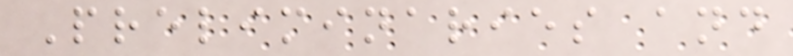Preliminaries and
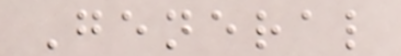General
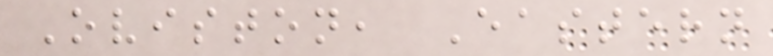Oviston, Eastern
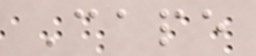Cape
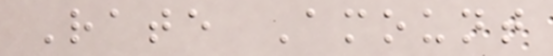Rate Amount
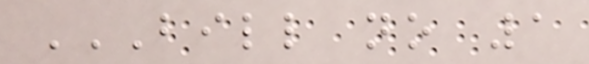BILL NO 1
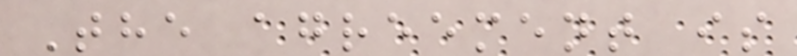The agreement is
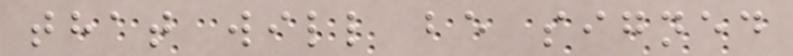that will be signed
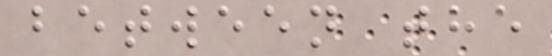between the
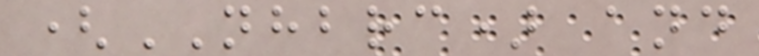(NHBRC) and
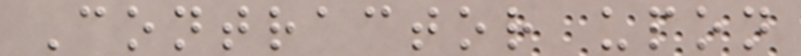Contractor upon
